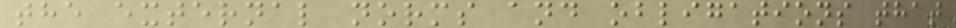the external norms and obligations that
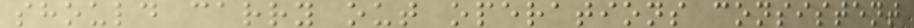should carry out operations consistent
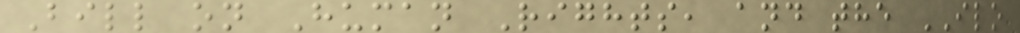Bill on Human Rights, and the ILO
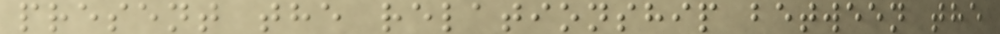present the relationship between the
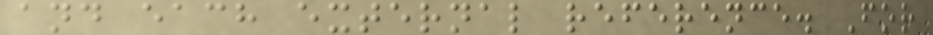and each external reference. For
